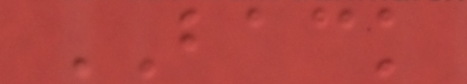BACK
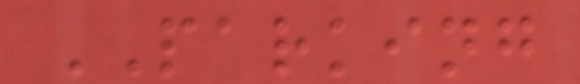PARKING
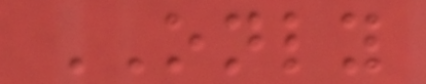ONLY
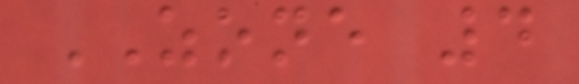ZONE 4
